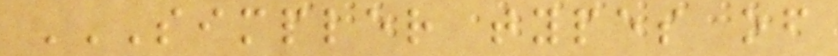SIMPLER TYPES OF
